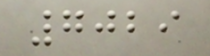7029
